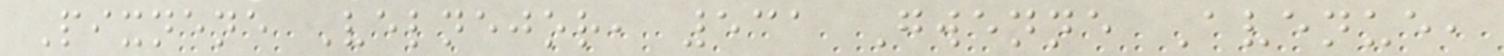Pixnene Velnejor, 531 Gwenne Avenue,
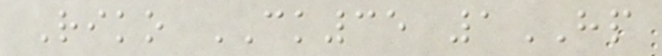Riko CK35 1HP
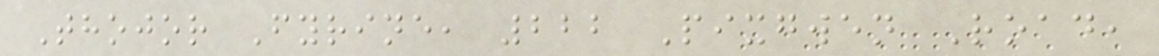Thojor Fyrine, 222 Pixgwen Road,
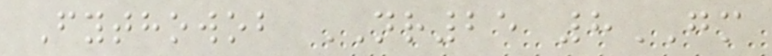Fythowob NR25 8GM
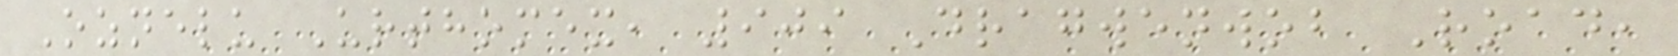Oznelu Urthomex, 909 Dragwenwob Road,
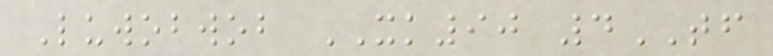Luwobwob XK90 4TF
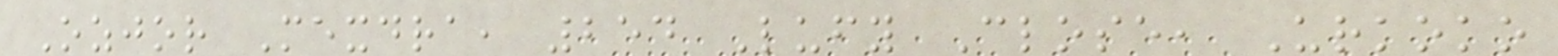Ozjor Mexdra, 254 Lufy Close, Urkoko
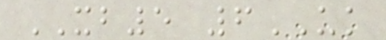XB5 6UK
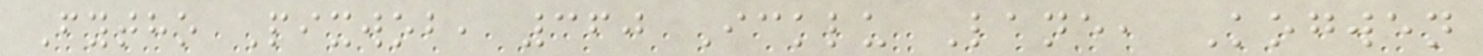Fytho Pixwob, 360 Icklu Lane, Kogwen
